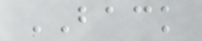BACK
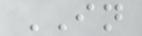IN
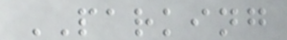PARKING
